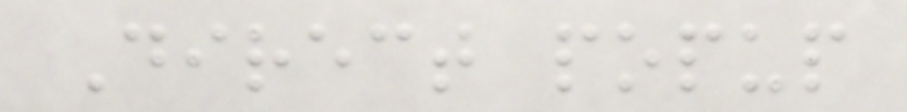Direct popup
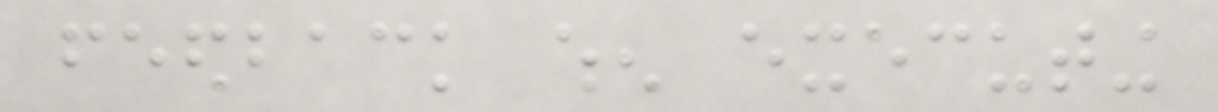feedback when executing
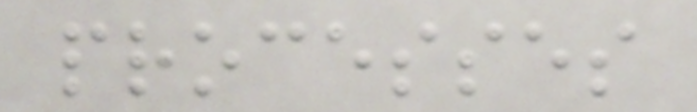processes
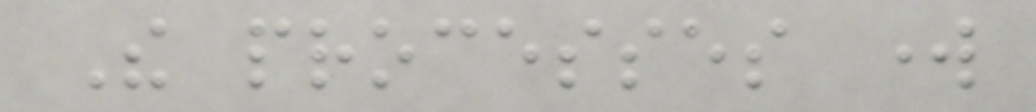The processes work
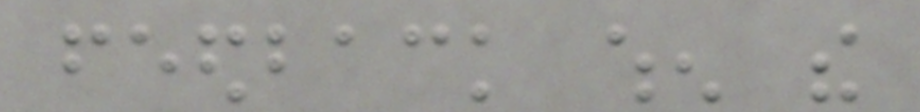feedback when the
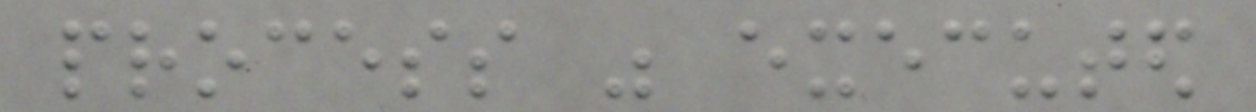process was executed
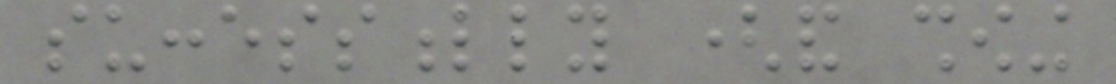successfully (and showing
